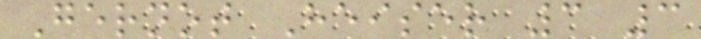Gernot Heiser 3 3
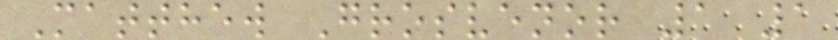Matthew Grosvenor 1 1
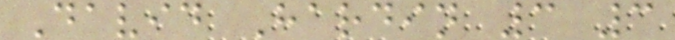David Hardin 3 3
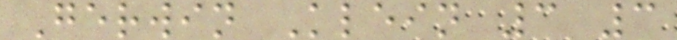Gerwin Klein 3 3
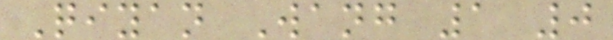Qiyan Wang 1 0
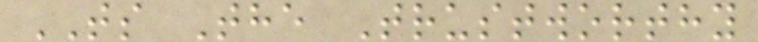TS The Trustworthy
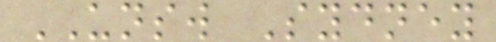UNSW Sydney
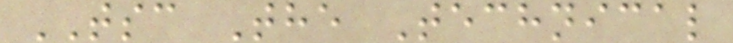TSC The Technical
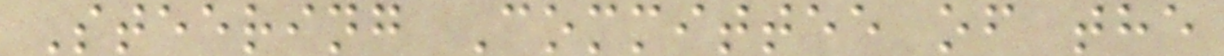Steering Committee of the
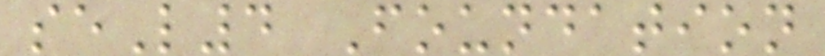seL4 Foundation
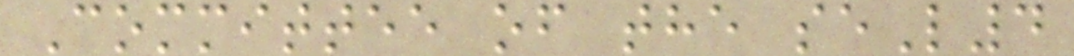Committee of the seL4
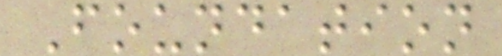Foundation
